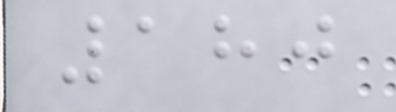180
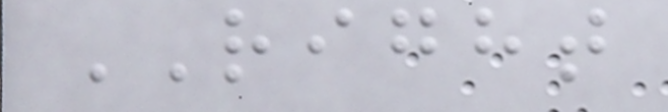RIGHT
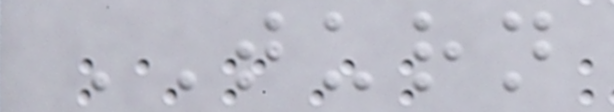TURN
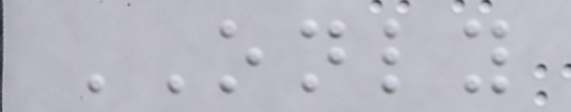ONLY
